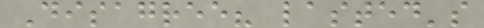Disagree? lasted's
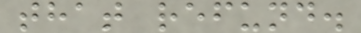that refund.
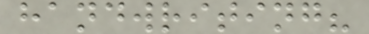handwriting?
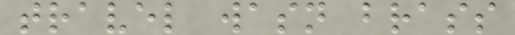travel wasn brass
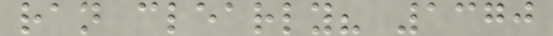ran clearly? 1370
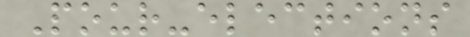Pour-elections
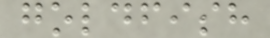goldfish
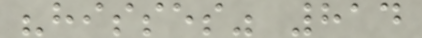"hisses" 814
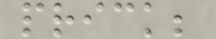prick;
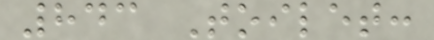843 Toilet:
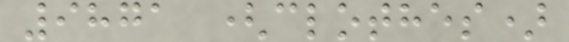9871 (clothes)
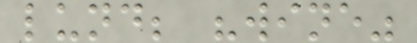lund; "wine"
